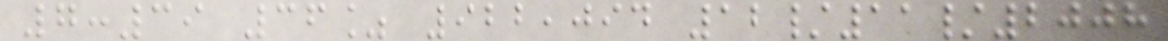7:39 36% 922,094 12/11/2008
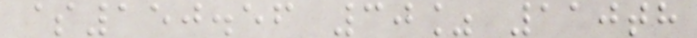$150.56 30% 110th
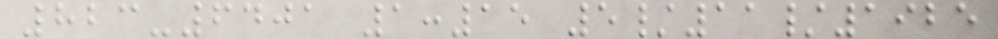823-6401 1:15 5/11/1925
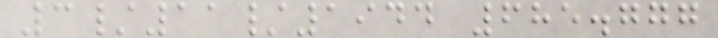3/11/1944 685.777
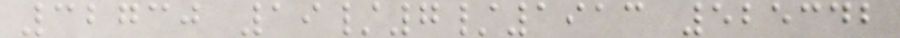32730 19/7/1913 525342
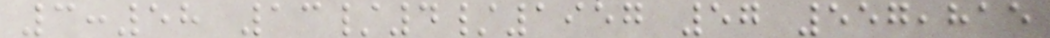3:58 13/4/1957 57 557,815
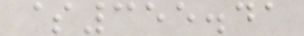$355.41
